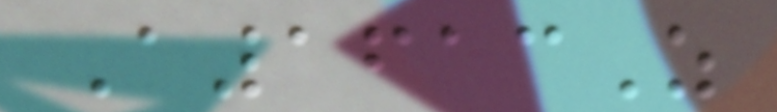A1613Z
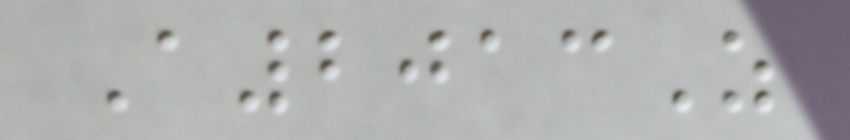A2013Z
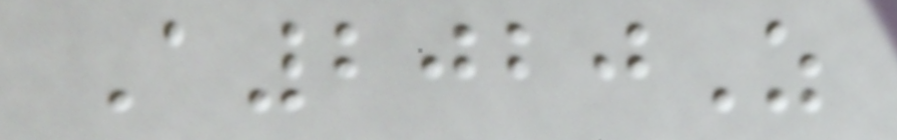A2020Z
